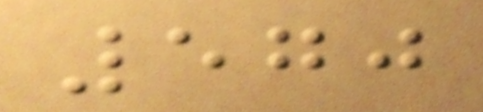570
